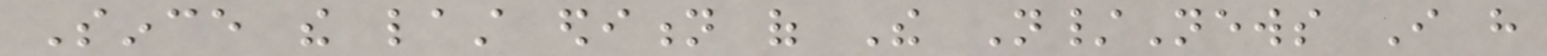Since the last edition of The N/News I have
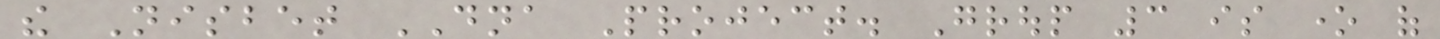the Nisbet DNA Project. Group 3 is one of
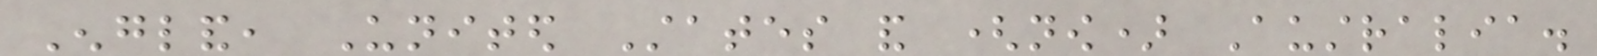England, United States and (now) Australia.
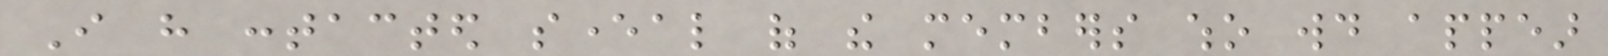I have contacted several of the members who would appear
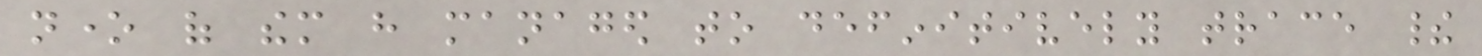none of them have managed to definitively trace their
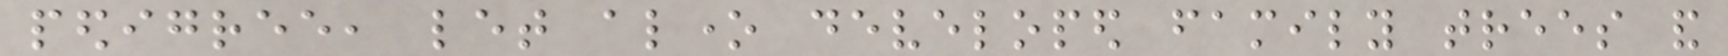pedigree, let alone developed family trees and
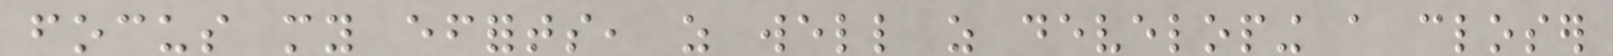focus my efforts, as well as developing a closer
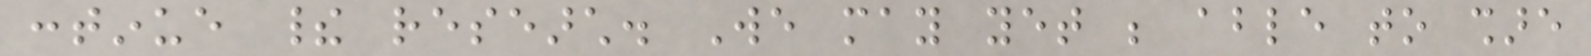continue their research. We may yet be able to share
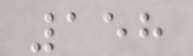158
